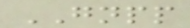GNPP
